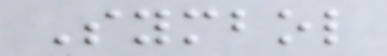Symbol
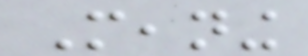Meaning
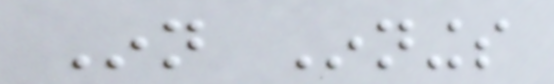Inn Innings
